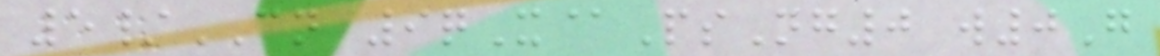5/CN 9qX@PsNg0 w0G
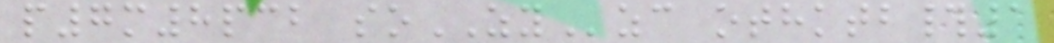p7m8pcb soZYzc othktb#1
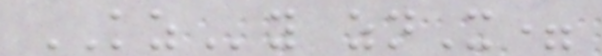KZy znX=
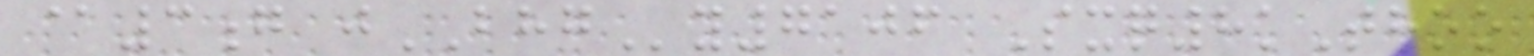@3g jBHGy7106 Sxq8kThoo
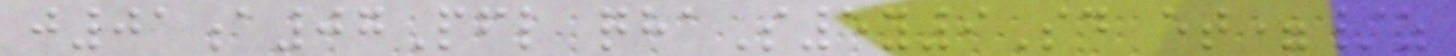j01a07Pfl qhaS5y9Sd et=/z
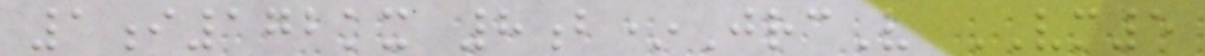1i172kx 8b*JrcV VM5
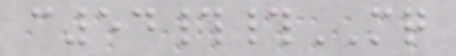c54##MQ
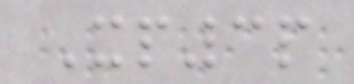Xp3p
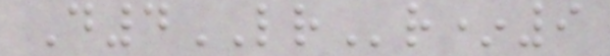D4LRr*9
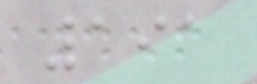191
